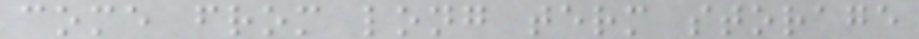come from long term storage
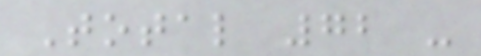Total 72 -
